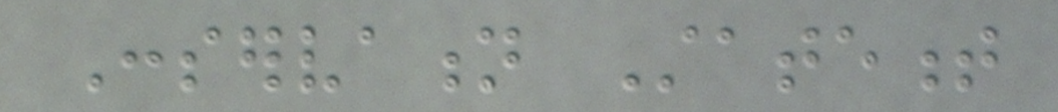Conservation Statement
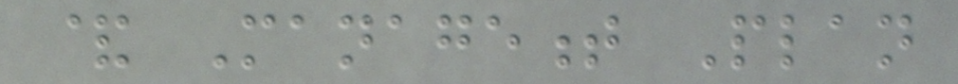& Management Plan
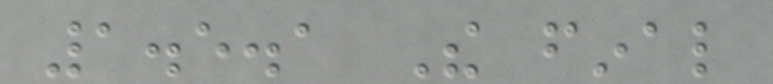1.5.1 The final
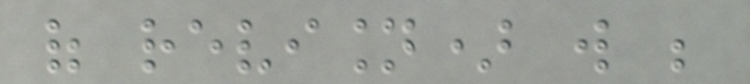of revision) will be
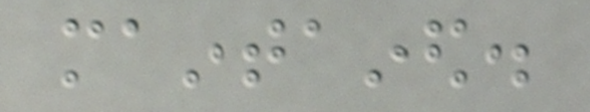maintained.
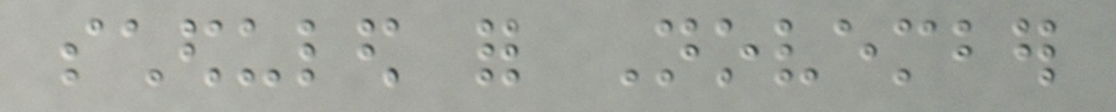scheduled for November
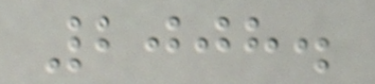2008.
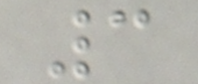3
